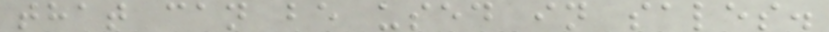that can be used in sales.
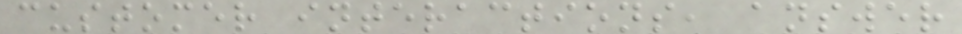customer interactions, answer
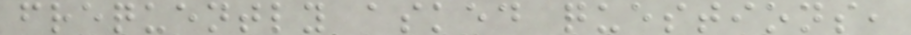frequently asked questions,
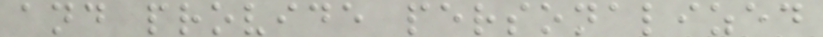and provide personalized
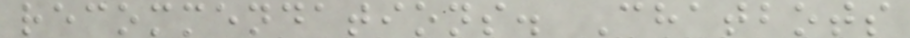recommendations. Chatbots
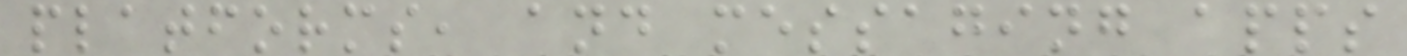platforms, and messaging apps
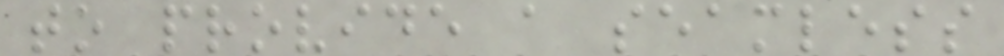to provide a seamless
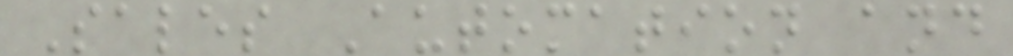Sales Automation and
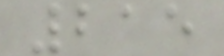215
